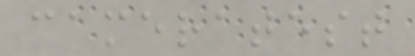cameratest
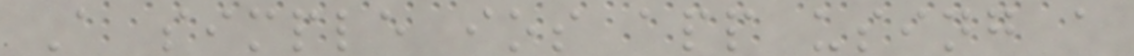A simple ios app using a
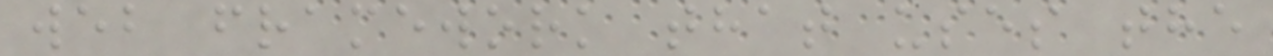web framework that uses the
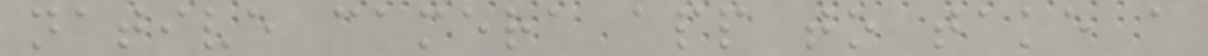native camera app to take a
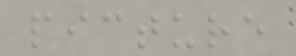picture
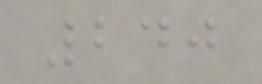240
